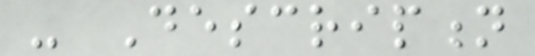- Description
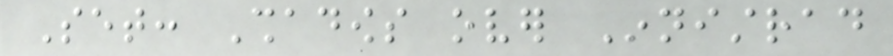Set: Shadows over Innistrad
